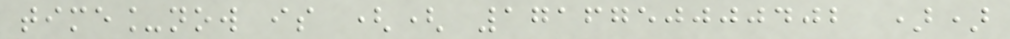time_now is (( 1716750000402 ))
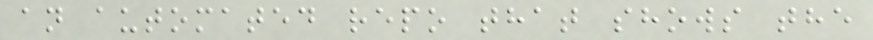an automated repo that shows the
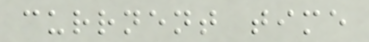currnent time
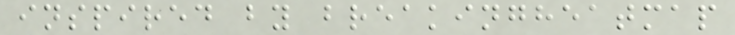inspired by breakingheatmap
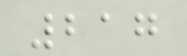217
